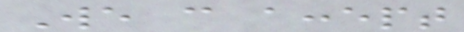We can accept
